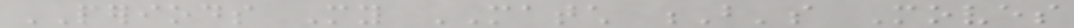PERIODS My MATCH B's Moves
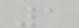1
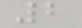2
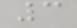3
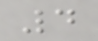4
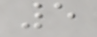5
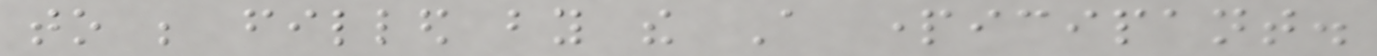to be filled by the A participant.
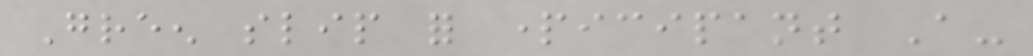Green slip for participant A-
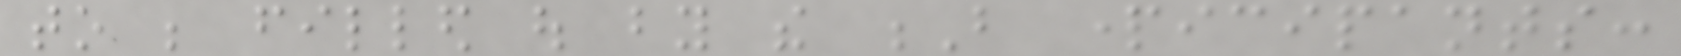to be filled out by the B participants:
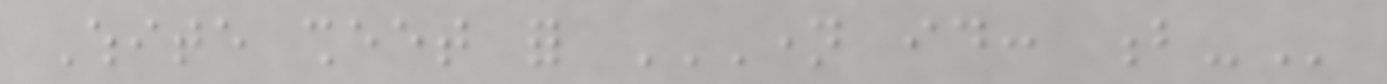White sheet for NAME ID: B-
